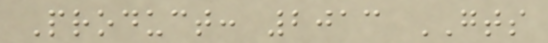Product: 2013 GTS
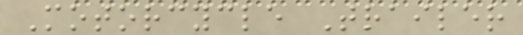Motorcycle Trailer
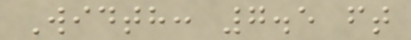Width: 7.5 ft
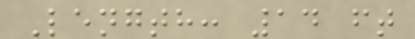Length: 14 ft
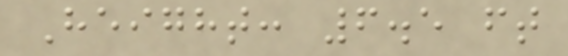Height: 6.5 ft
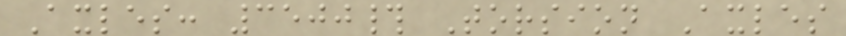Axles: 3500# Torsion Axles
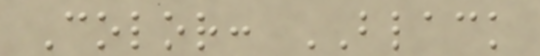Color: BLACK
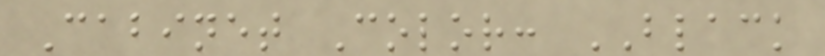Cabinet Color: BLACK
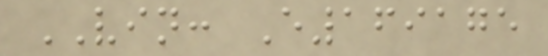VIN: E169175
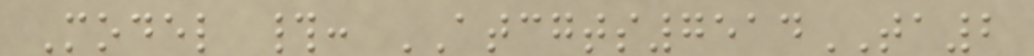Model #: ATCGTS7514TA2
